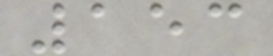153
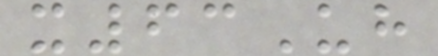x63Uh
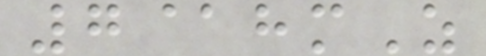7@hmZ
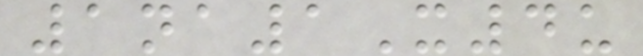1na1X4u
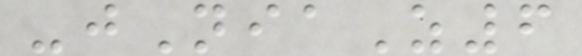-jNiaZ6
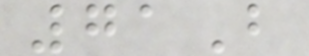71B
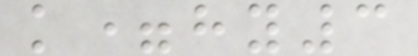k=hy3
